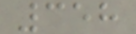358
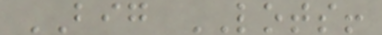BIG LOTS!
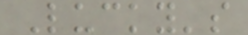Lucky's
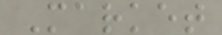Market
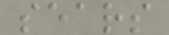sears
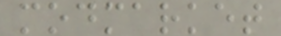modmarket
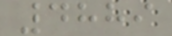4889
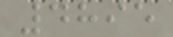4895
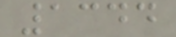1344
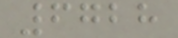6728
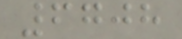6708
